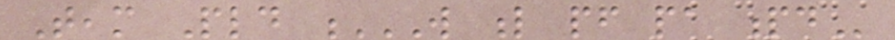Team Pld W L PF PA PD
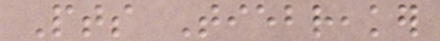Pts Tiebreaker
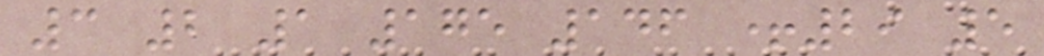3 2 1 175 146 +29 5
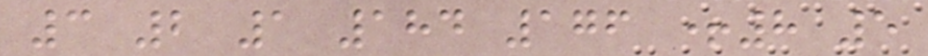3 2 1 184 176 +8 5
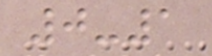0-1
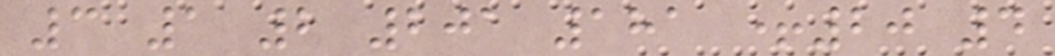3 1 2 201 181 +20 4
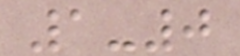1-0
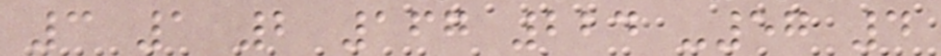3 1 2 167 224 -57 4
